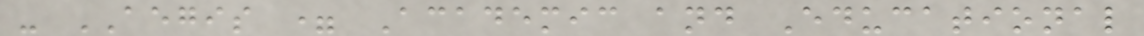- AEGIS = Academic and Educational
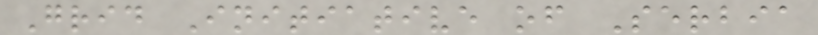Grid Initiative of Serbia
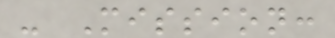- Mission:
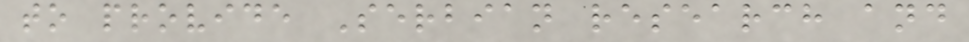to provide Serbian research and
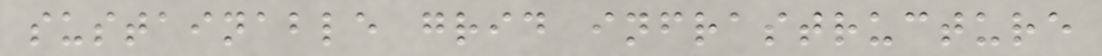sustainable grid infrastructure
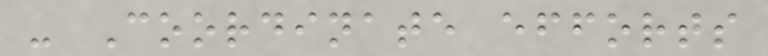- Coordinate efforts
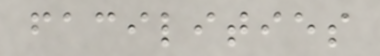facilities
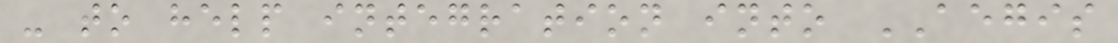- to help integration into AEGIS
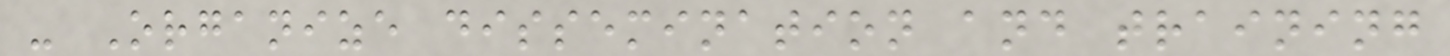- Organize dissemination and training
